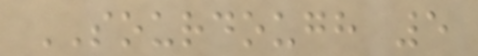SOURDOUGH 5
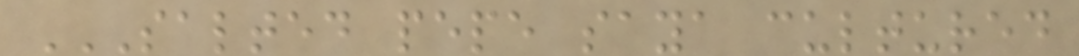SALTED PEPE SAYA CULTURED
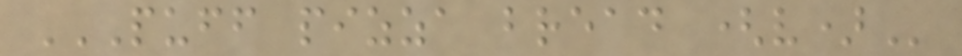PUFF PIZZA BREAD (V)
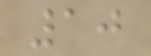10
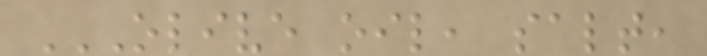OLIVE OIL, SALT,
